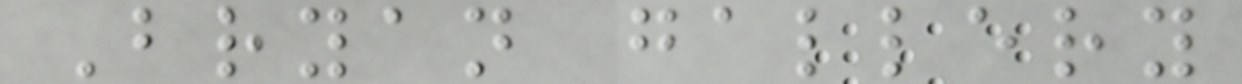Bryan gallery
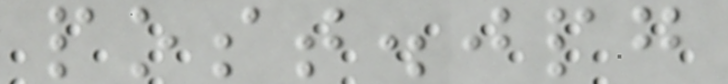post.jpg
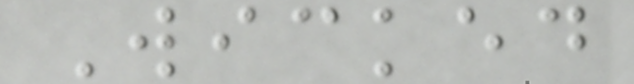Wicked
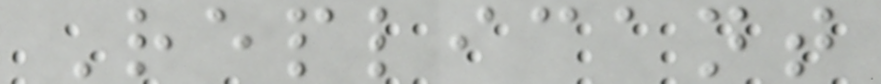Replicant
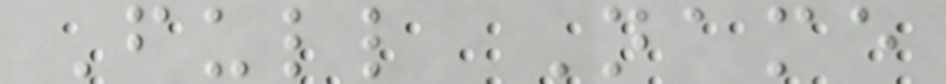Full Name
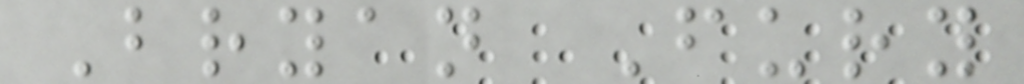Bryan Fury
